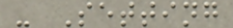- Setting
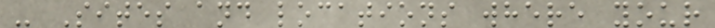- Sites and locations where your
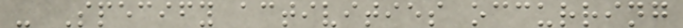- Specify activities occurring
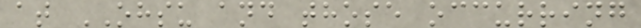at OHSU and those occurring
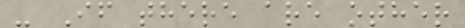- If there are other
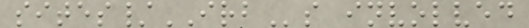sites/IRBs involved
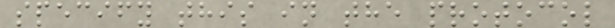specify this in the protocol
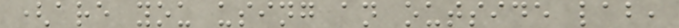(are you using an outside lab,
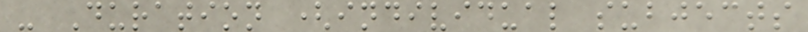- Duration (individual subjects
